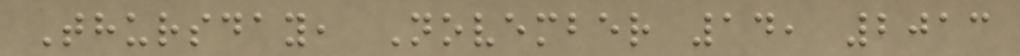Thursday, November 14, 2013
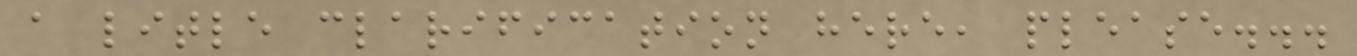a litle clarification here, please...
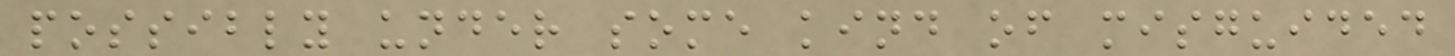possibly under some kind of misguided
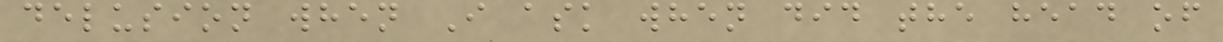delusion when I ask when did the head of
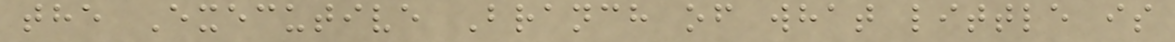the Executive Branch of what little is
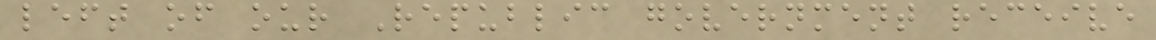left of our Republic government receive
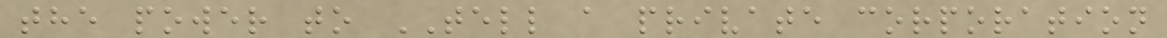the power to TELL a private corporation
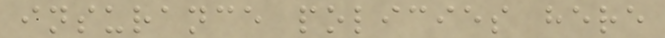insurance policies here
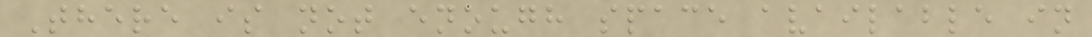There is not enough space available in
